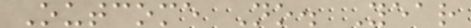Outcome No. Year
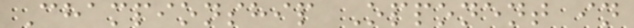Championship Opponent in
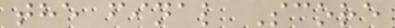the final Score
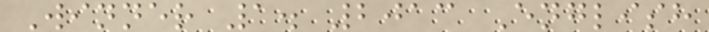Winner 1. 2013 English
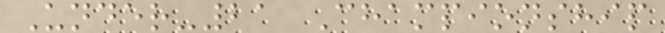Under-21 Championship
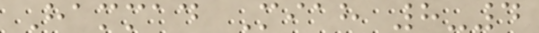Hammad Miah 8-4
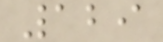129
